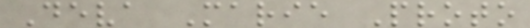Deva Marie Proto
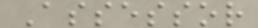Assessor
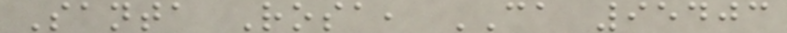Santa Rosa, CA 95403
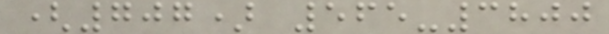(707) 565-3800
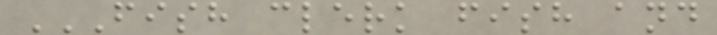FISH CLERK FISH AND
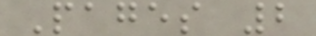Pages 2
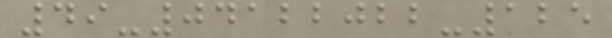49-04122022-125
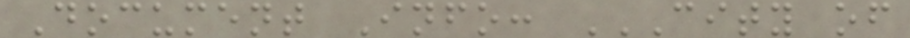Document Info: CITY OF
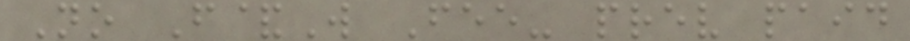No F&W Fee- prev paid
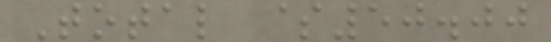Total $50.00
